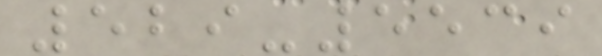529-5539
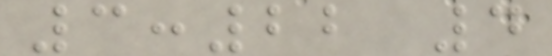3:22 4
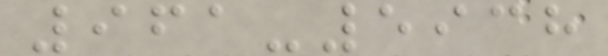961-5938
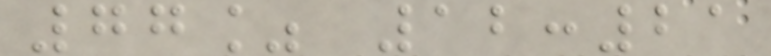77% 12:21
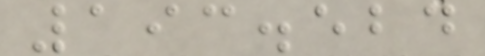193.524
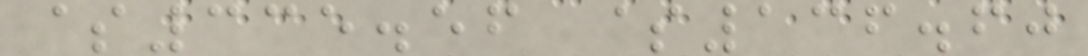$335.56 $136.60
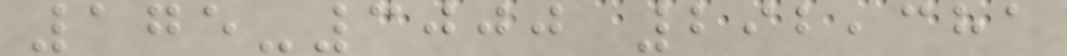175-3000 292,381
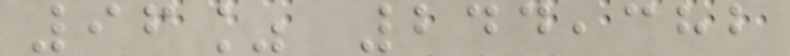96% 244,382
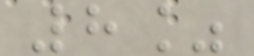8%
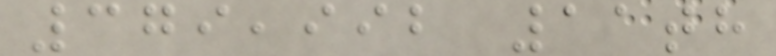379,992 11th
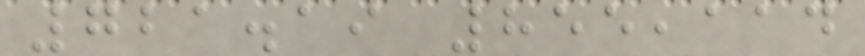721.19 855,114
